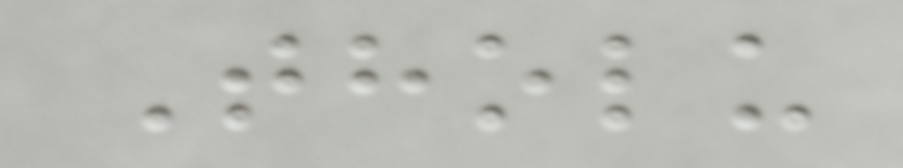Tholu
